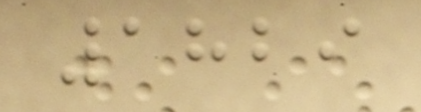1829
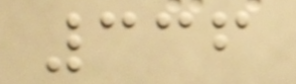336
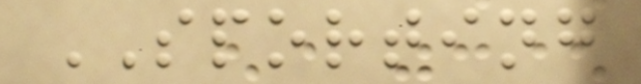SPORTING
